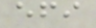efi
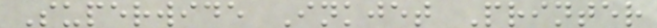Superwide Inkjet Printer
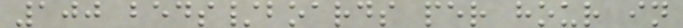100 beds/boards per hour in
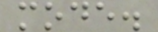mode.
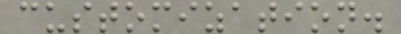customization.
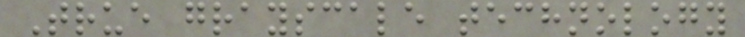True grayscale technology
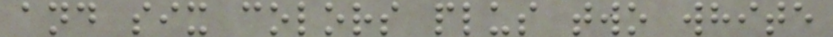and six colors plus two white
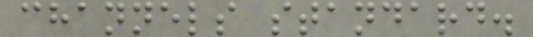channels standard.
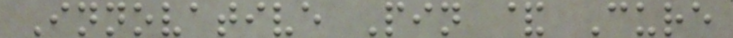Innovative Pin & Cure
